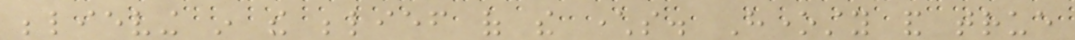believing in the belief of the characters. Honesty and true
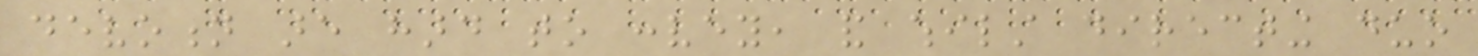devotion are hard to convey, and whilst directing duo
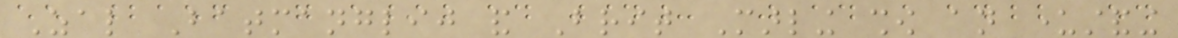Zal Batmanglij and Brit Marling show an understanding
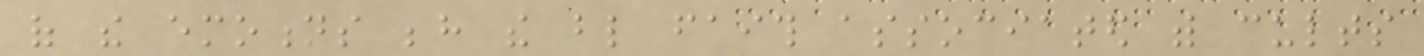of the emotions behind the blind faith associated with cults
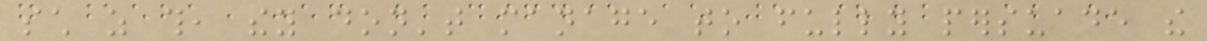such as this, they don't manage to fully persuade the
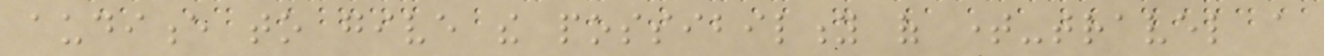audience to give the possibility of time-travel a
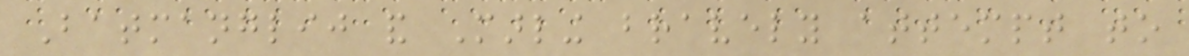Batmanglij and Marling bravely attempt to
